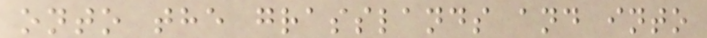onto the grasslands and into
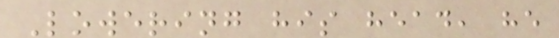Lowering his head, he
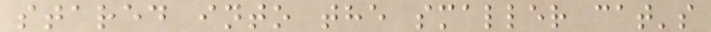stared into the smaller cat's
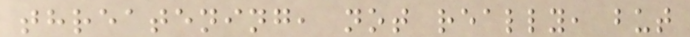threatening, not really, but
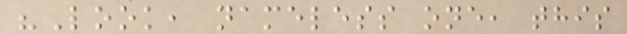"Look, nameless one, this
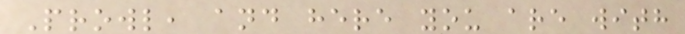Prowl, and here you are with
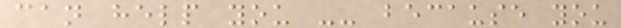can help you -- because you
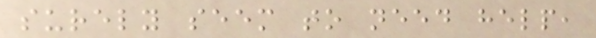surely seem to need help,
